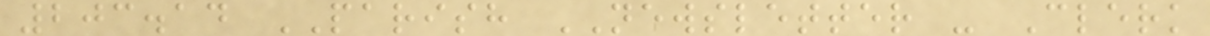203.14 PARISH NEWSLETTER - Clerk
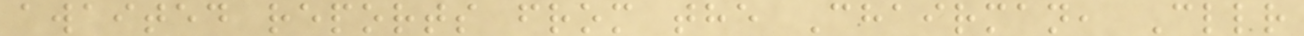awaited reports from the Chairman, Cllr
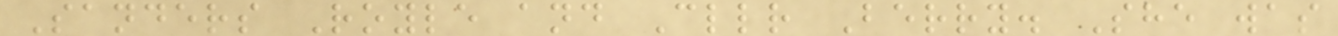Sanders Royle and Cllr Berry. She was
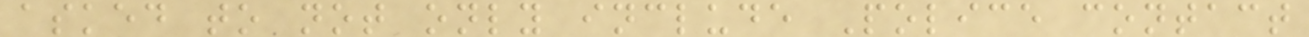asked to not only include Police contact
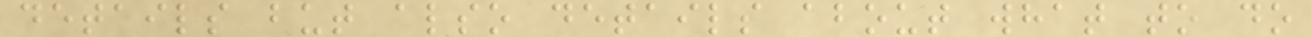details but also details about what to do
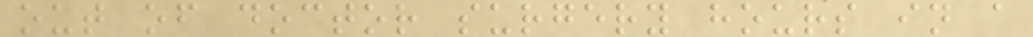out of doctor surgery hours in a
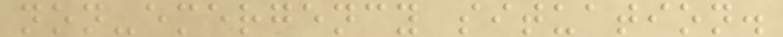non-emergency situation.
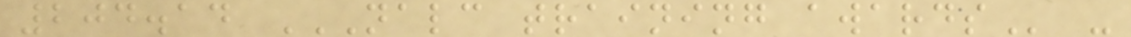204.14 NALC TRAINING AWARDS -
